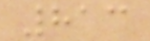813
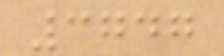3747
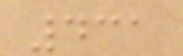431
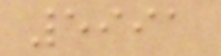5991
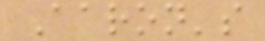Aaron's
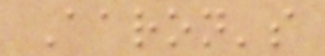Aaron's
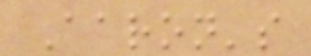Aaron's
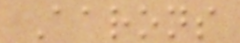Aarons
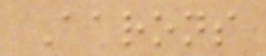Aarons
